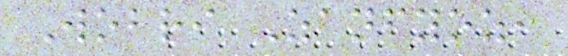Wobri Zanfyoz,
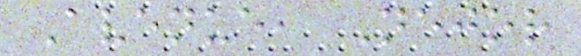Avenue, Nejor
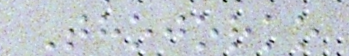Thojorko
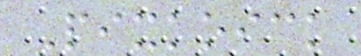Pixkoick
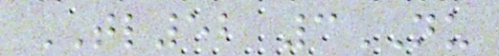TL52 3NU
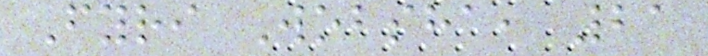Fyri Wobsha, 21
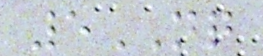5NQ
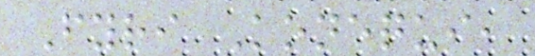Fyri Konequi,
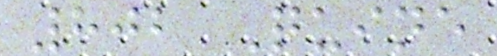802 Quine
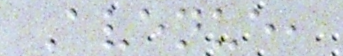Avenue,
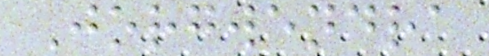Jorgwendra
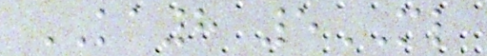KA8 5ML
